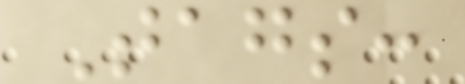Tags:
